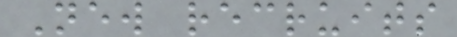New recruits
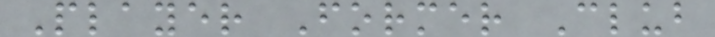Player Former Club
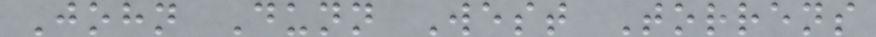John Dunn West Torrens
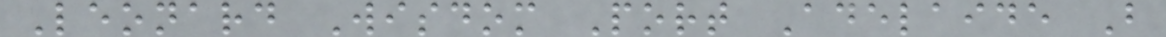Leonard Wisdom Port Adelaide B
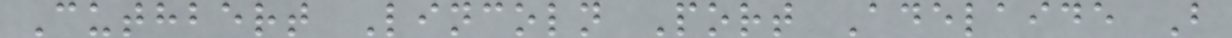Cuthbert Lincoln Port Adelaide B
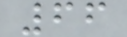66
